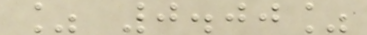% 0.00%
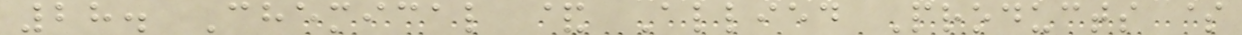28. Chemical & Allied Products $
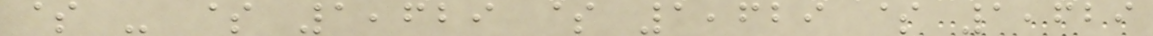$ - $ 1,629 $ 1,629 $ 1,629
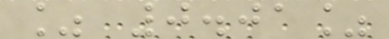% 0.01%
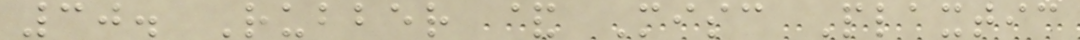30. Rubber & Misc Plaxtic
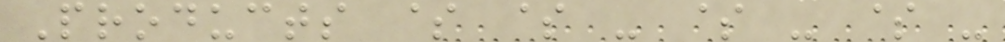Products $ $ - $ - $ -
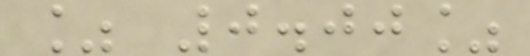% 0.00%
